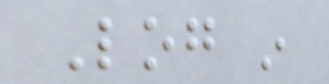Log in
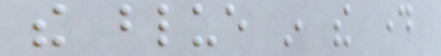the blue in the day
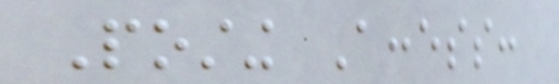Posting Access:
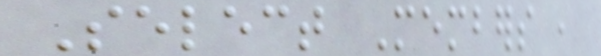Select Members ,
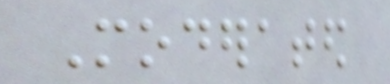Moderated
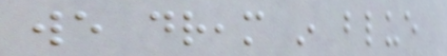we dream in blue
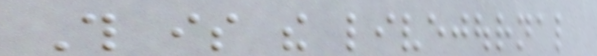This is the livejournal
